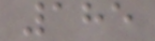185
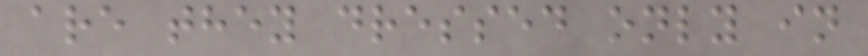are they dressed only in
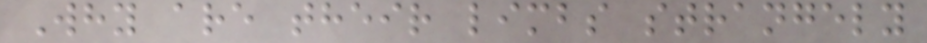Why are their limbs strangely
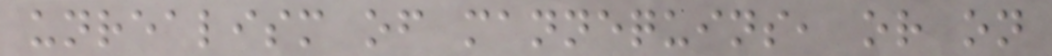unrealism of mannequins, or on
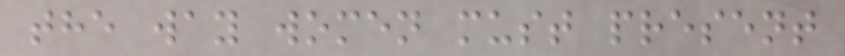the way women must present
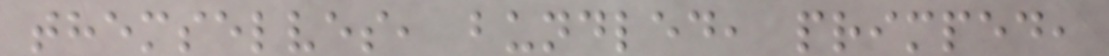themselves, bundled, primped,
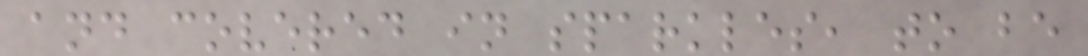and covered in sparkles, to be
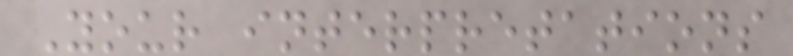Your interpretations
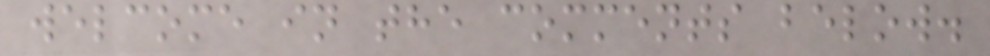welcome in the comments below.
